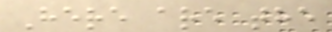Here are the
